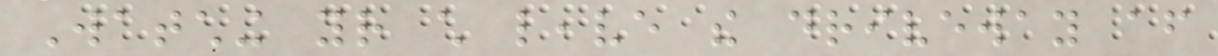Watching your child leave the driveway after
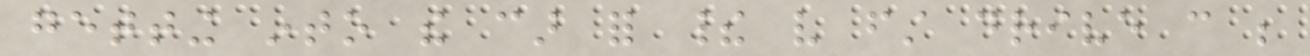getting into the car for their very first drive can be
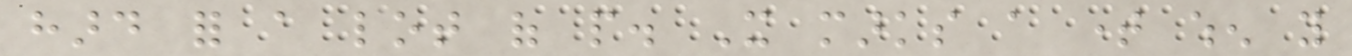hard for a lot of people. It marks a time when you
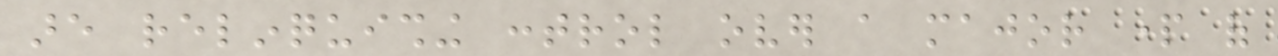are relinquishing control over a major part of
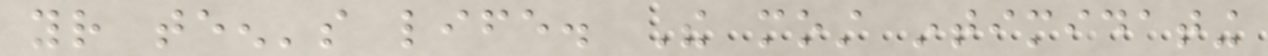your teen's life. The most intimidating
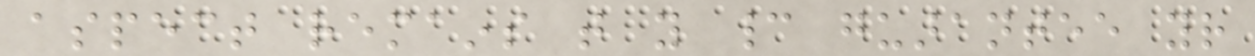aspect remains that you cannot guarantee your
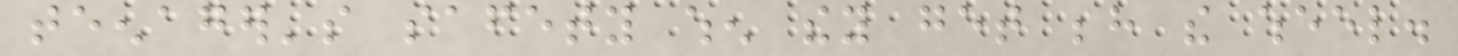teenager's safety when they get behind the wheel.
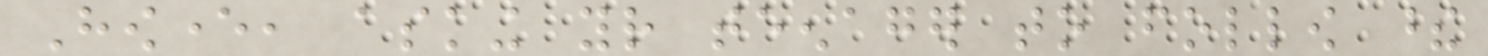However, asking your teenager to follow these
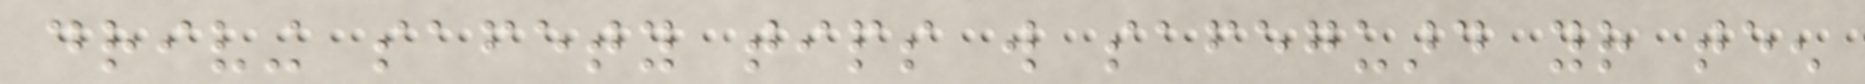driving safety tips will safeguard your teen
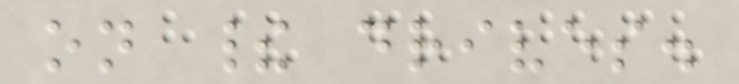on their drives.
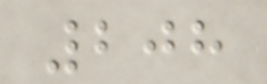208
